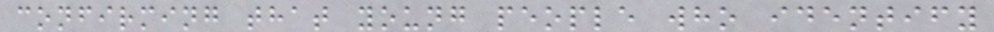confirming that young people who identify
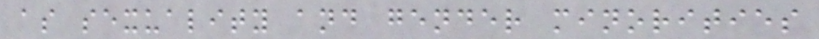as sexuality and gender minorities
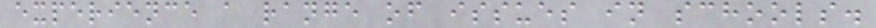experience a range of issues in schools.
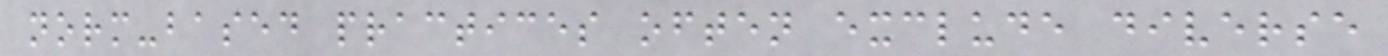norm-based practices often exclude diverse
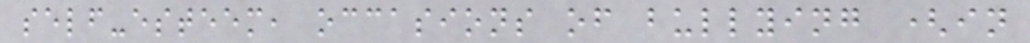self-esteem, occasions of bullying (in
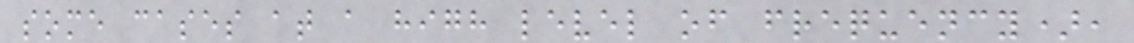some cases at a high level of frequency),
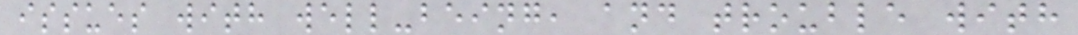issues with well-being, and trouble with
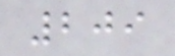209
